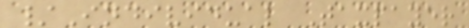/Individual Taxpayer
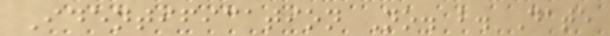Identification No. b. Date
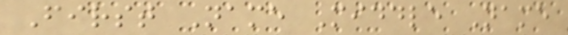First Name Middle Name
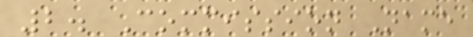2. Commission Name
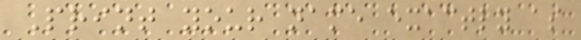Print your name exactly as
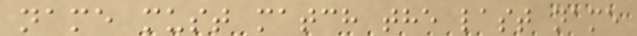name must match the last name
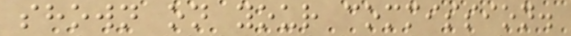shown on your commission.
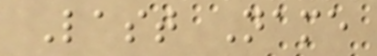Last Name
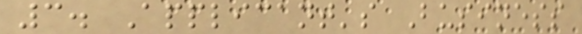3. Applicant's Business
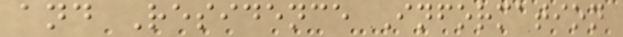and Residence Information
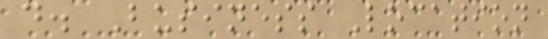d. Business Location
